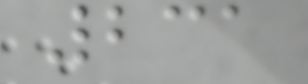231
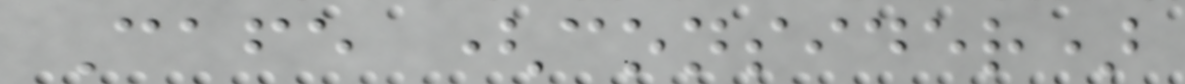Cafe (consider)
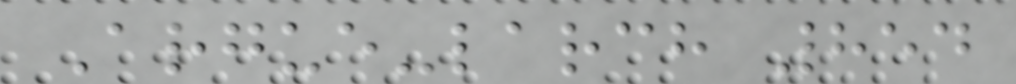Argue-larch 854
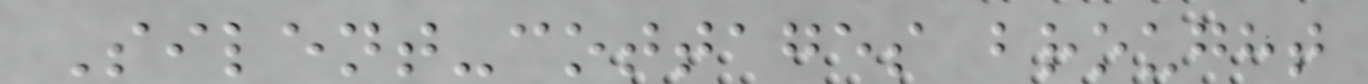Silent-cottages brought
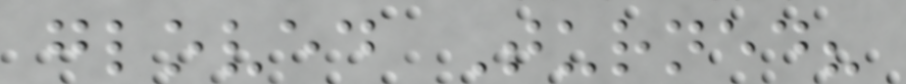gloved Turned?
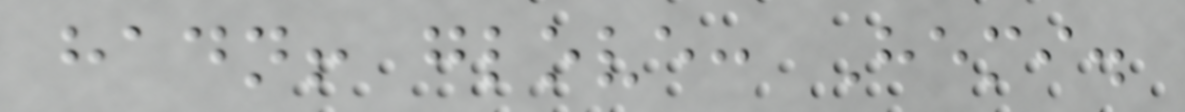hadn! glove: Hemi.
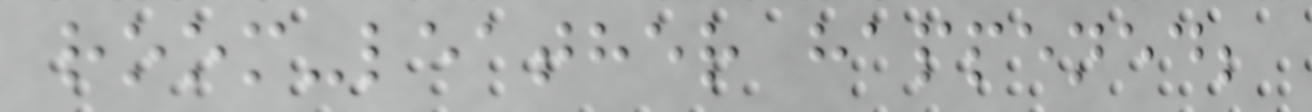room-leather happened;
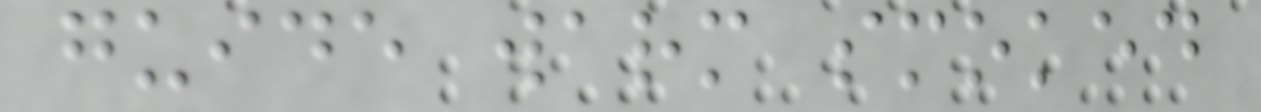guide warm smoked
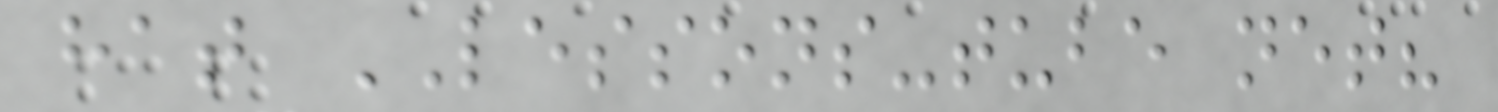hat LESSONS-tube net?
